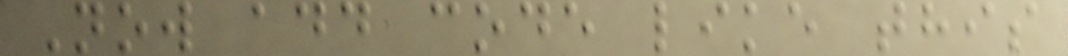Now add code like this
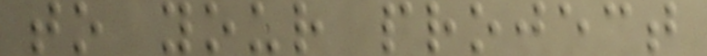to your project
